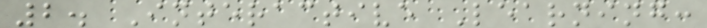2. Interactive Learning:
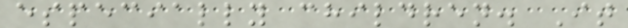especially children. It
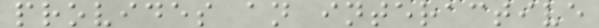provides an interactive
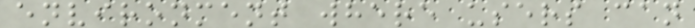environment where users can
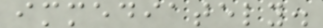immediately.
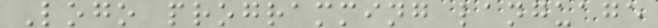Logo programming language
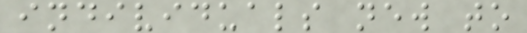individuals new to
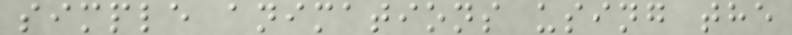simple animations using the
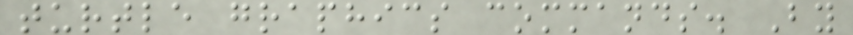turtle graphics commands. By
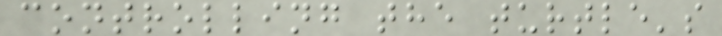controlling the turtle's
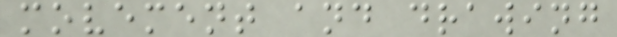movement and drawing
